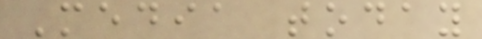Media today
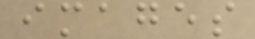images
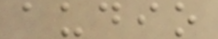audio
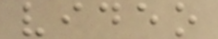video
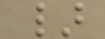}
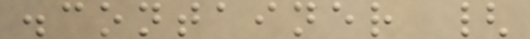.container {
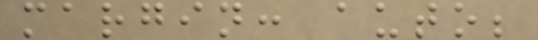margin: auto;
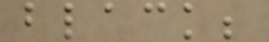black;
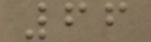66
